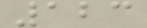123
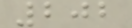202
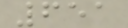651
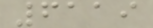6119
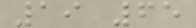19 65
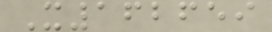X162659
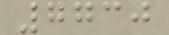7730
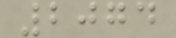2074
